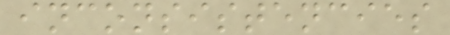inconsistencies
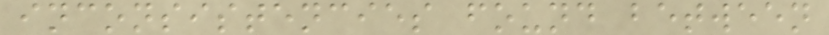inconsistencies found between
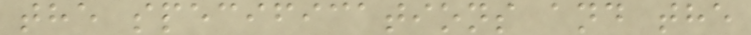the specifications and the
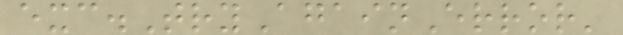exc.TryAgainError'
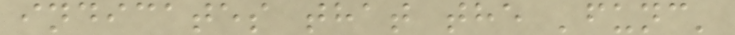indicates that the 'func'
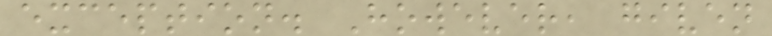exception. However, given
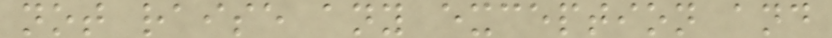not raise any exception and
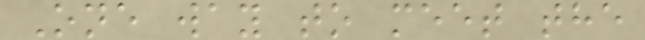One way to meet the
